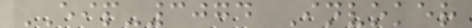EIP-3074 Invoker
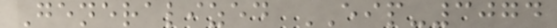Generalized EIP-3074
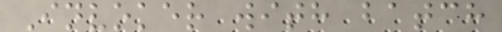Invoker with batch
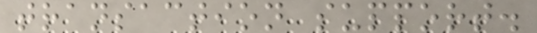transaction support.
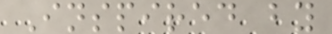Inspired by
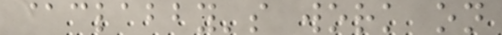@clabby's work on
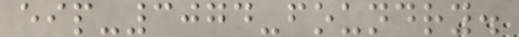eip-3074-foundry.
